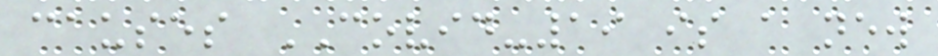causes COVID-19 is a new
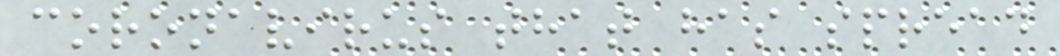coronavirus that has spread
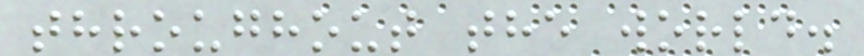throughout the world.
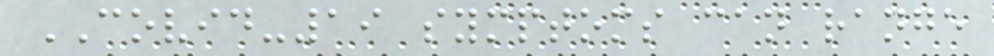COVID-19 symptoms can range
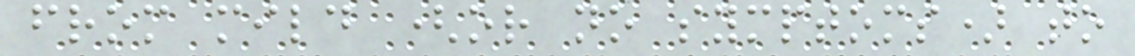from mild (or no symptoms) to
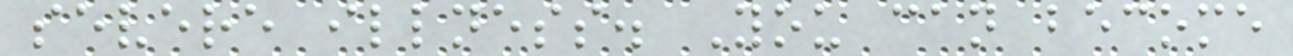severe illness. You can become
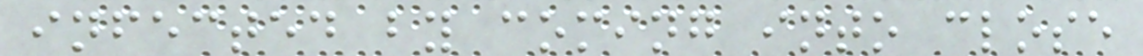infected by coming into close
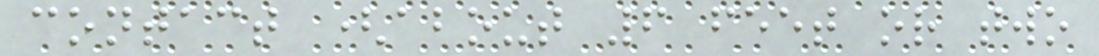contact (about 6 feet or two
